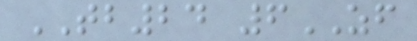TB24 6ZF
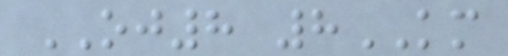OJ8 8KM
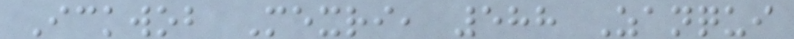Ickwob Mexri, 588 Zanqui
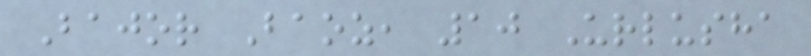Bajor Baoz, 10 Urlusha
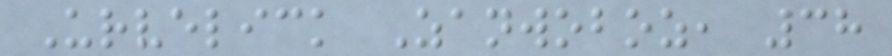Urvelick Zanwoboz, 38
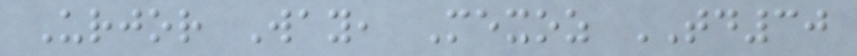Urjor Way, Mexoz TD30
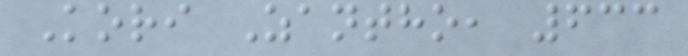Kori Zantho, 633
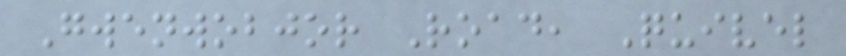Gwenwobjor Road, Quivel
